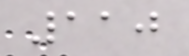110
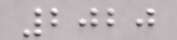2020
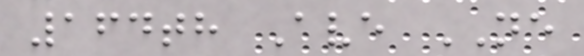164th Ave NE
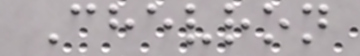Chevron
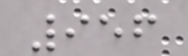956
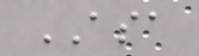ASA
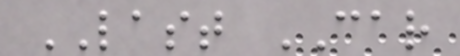LAST CAR
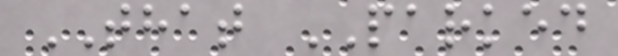THAT PARKED
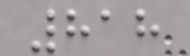818
